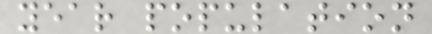year population
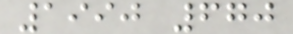1990 670
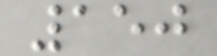150
